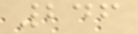246
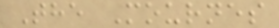The Mournes
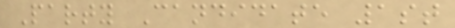Party Candidate 1st
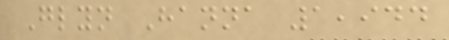Glyn Hanna 1,944
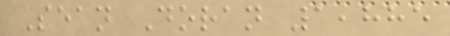Sean Doran 1,885
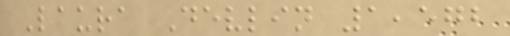Laura Devlin 1,572
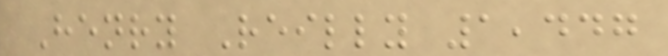Henry Reilly 1,447
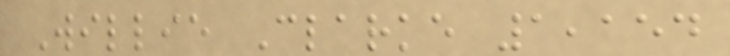Willie Clarke 1,154
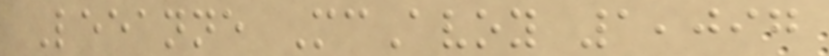Leeanne McAvoy 1,097
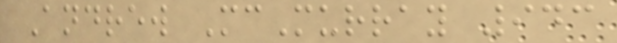Andrew McMurray 943
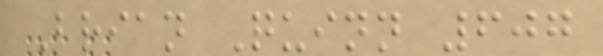Brian Quinn 607
